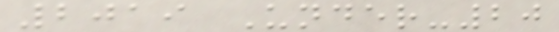2019 Under-20
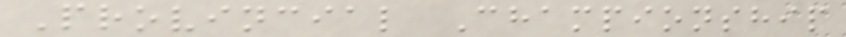Provincial Championship
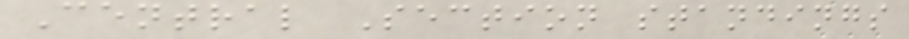Central Section standings
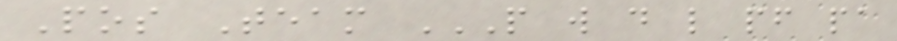Pos Team P W D L PF PA
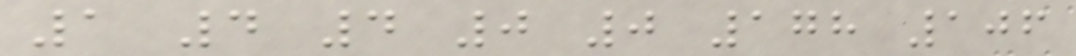1 4 4 0 0 178 106
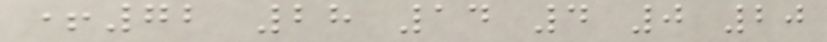+72 28 14 4 0 20
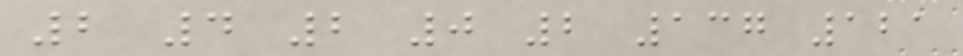2 4 2 0 2 137 121
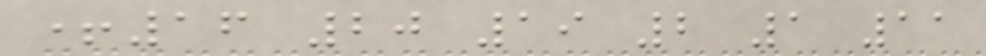+16 20 19 2 1 11
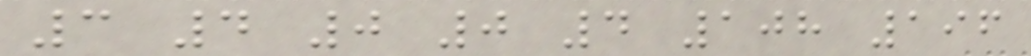3 4 0 0 4 108 196
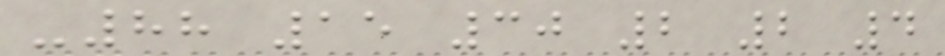-88 15 30 2 2 4
